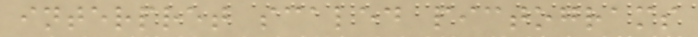interpret scaled pictograms
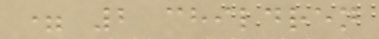= 2 children
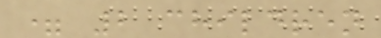= 2 children
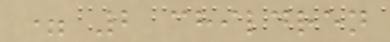= 2 children
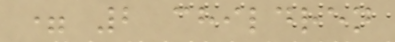= 2 children
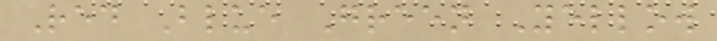Red Blue Green Yellow
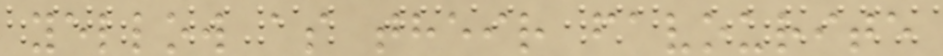yellow as their favourite
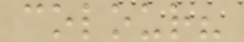colour?
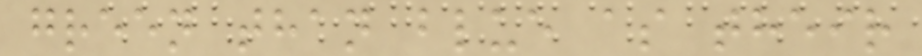green than blue as their
